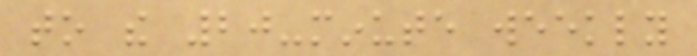to the 20-minute weekly
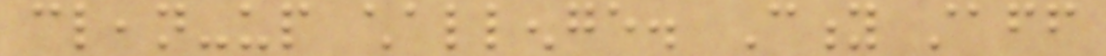clean-up challenge. City staff
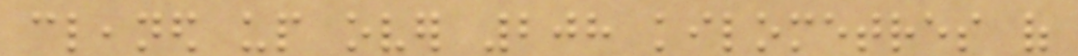cleaned up over 208 kilometres of
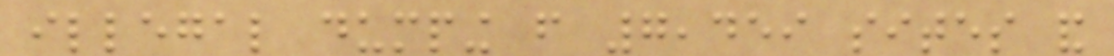illegal dumping from 7,459 sites and
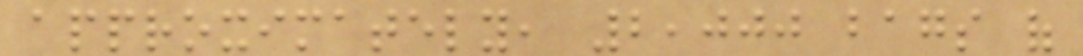approximately, 2,000 bags of
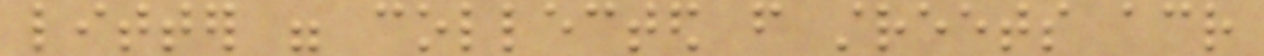litter were collected from streets across
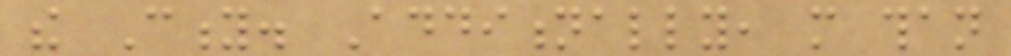the City. Additionally, more than
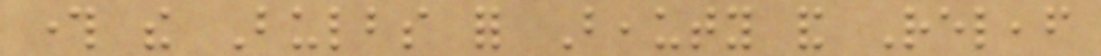through the Bulbs for Beauty and Releaf
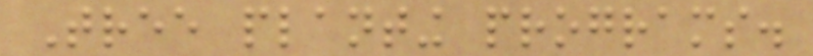Tree planting programs.
